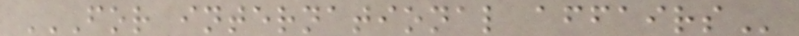FOR INTERNATIONAL AFFAIRS
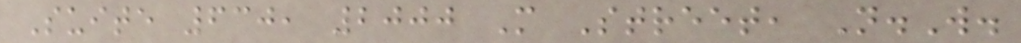Suite 630, 2000 M Street, N.W.
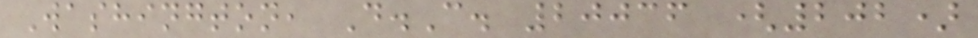Washington, D.C. 20036 (202)
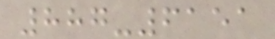887-6151
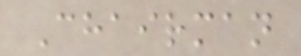Chairman
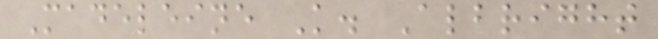Madeleine K. Albright
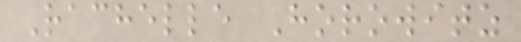Rachelle Horowitz
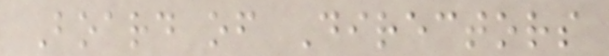Board of Directors
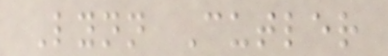Lynn Cutler
